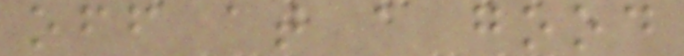off at a good
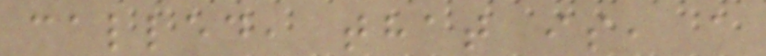called, that is, a
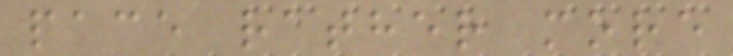pace rather more
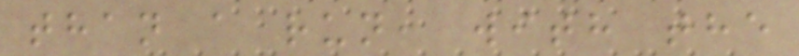than a run, with the
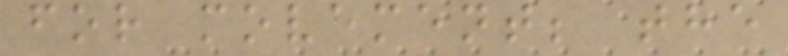for movement; the
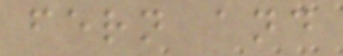fern and
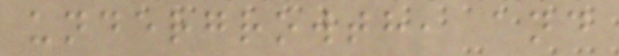undergrowth, and
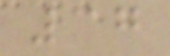37
